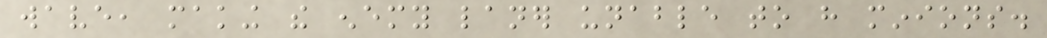wave, making the enemy laner unable to have minions.
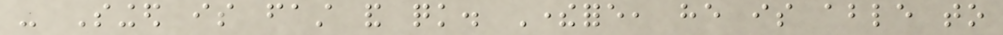- Singed is fast and quick. Therefore, he is able to
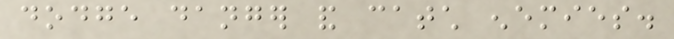dodge danger and catch enemies.
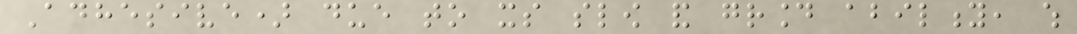Adhesive) due to its slow and ground ability, which
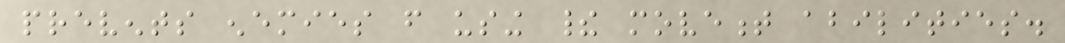prevents enemies from using their movement abilities.
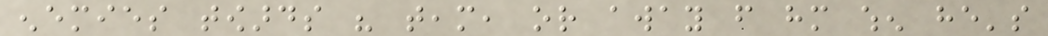enemies towards his team, or away from him when he's
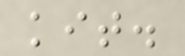kit.
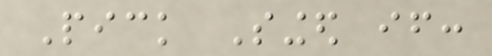Pick Singed if:
